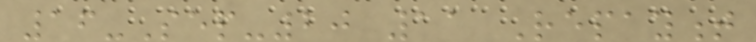16-Sep-20 11 Repayment
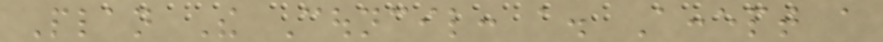Plan The Council: a. Accept a
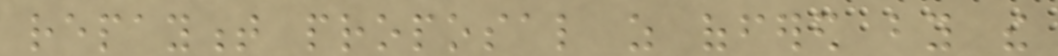repayment proposal as offered by the
